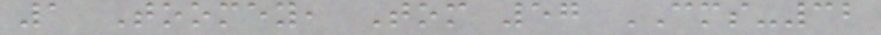1 Toomey, Tom 57 CMS-32
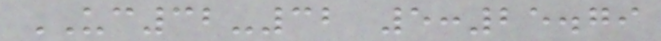UC32-32 5:25.79
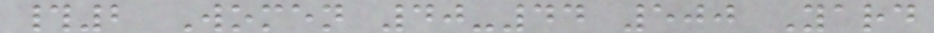#2 Women 40-44 500 Yard
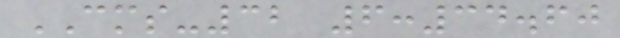CMS-32 6:34.60
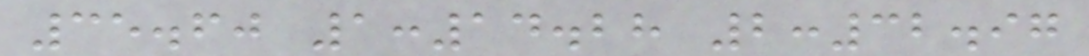35.60 1:14.28 2:32.97
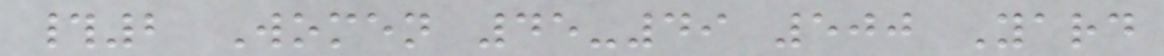#2 Women 45-49 500 Yard
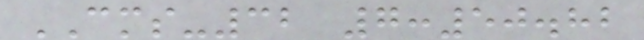CMS-32 7:50.82
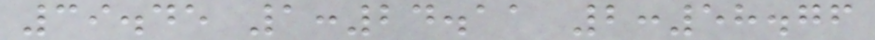39.45 1:24.11 2:58.76
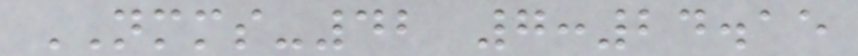NMMS-42 7:24.15
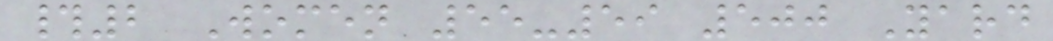#2 Women 55-59 500 Yard
